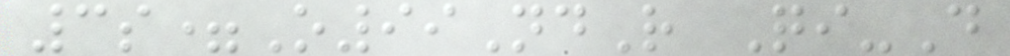3s=O99NdR Qi-D
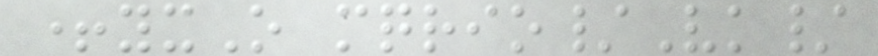+yxO mqrio/Vk/
